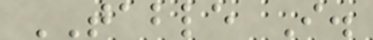TABLE I.
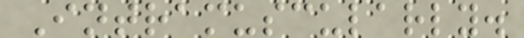Intramuscularly.
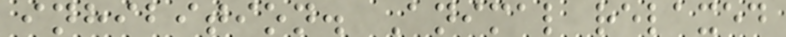inhibition. Animal relaxed
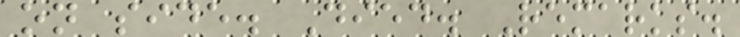on side. Died. Remarks.
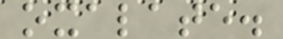oxalate.
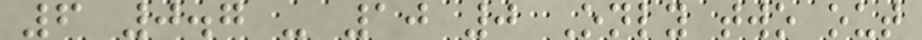6 0.7 - 10 0 Only two out
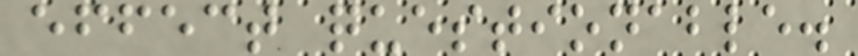effect questionable.
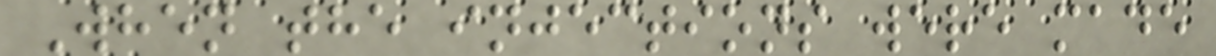When the injections were made
